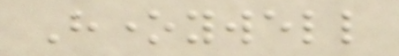Honeywell
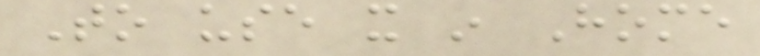To use it in Home
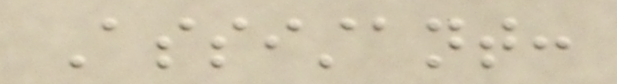Assistant:
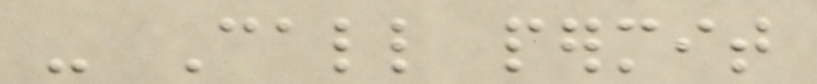- Call permit
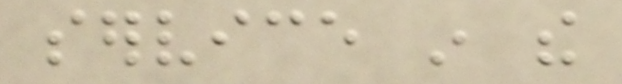service in the
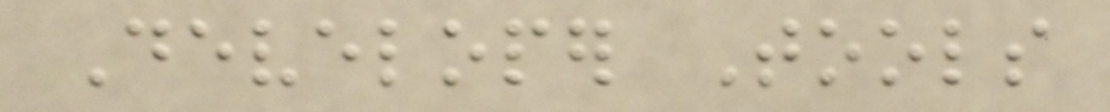Developer Tools
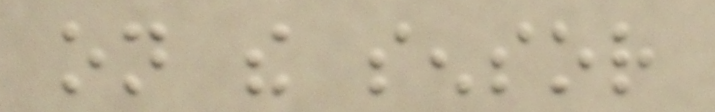on the sensor
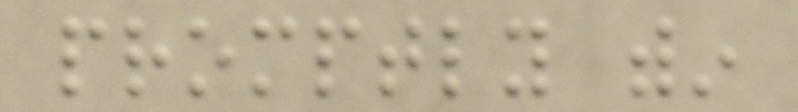promptly within
